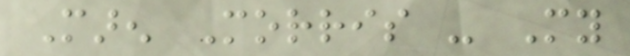Maren Morris - My
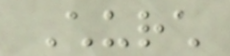Church
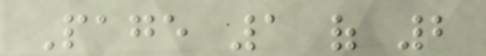Page 1 of 2
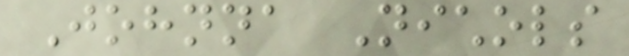Johnna Nichols
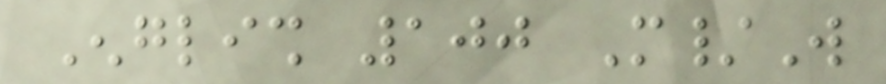English 100 M/W
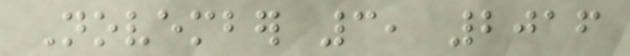November 3, 2016
